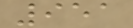951
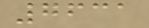7631
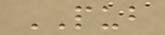PUB
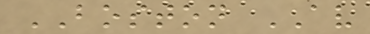BOSTON AV
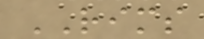RIMS
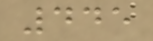445
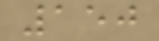150
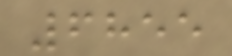6855
